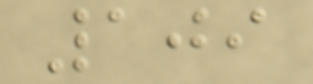109
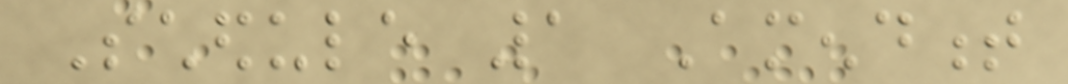Schedule 1 Amendment
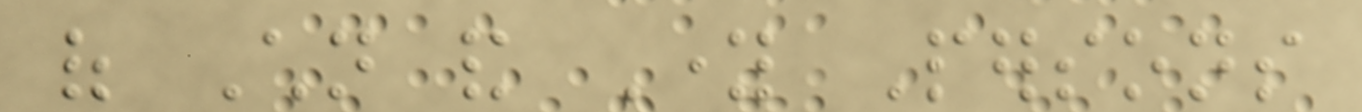of Children and Young Persons
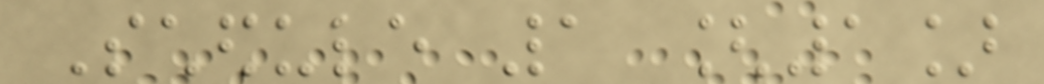Schedule 1 [1]
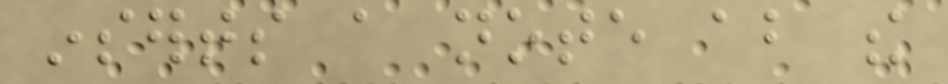inserts a note about the
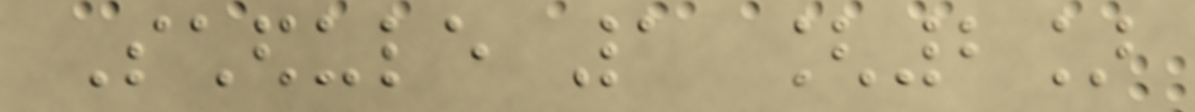Schedule 1 [2]
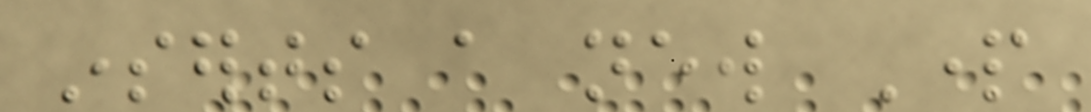inserts a new Part
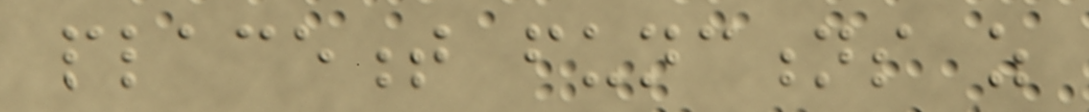placement functions as
